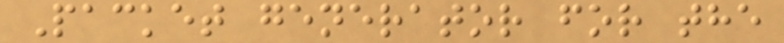Packet generator for the
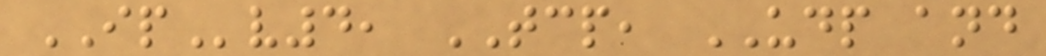IPv4, TCP, UDP and
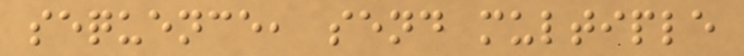sequence, send multiple
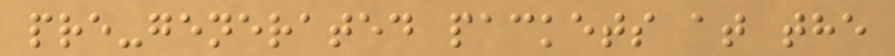pre-generated packets at the
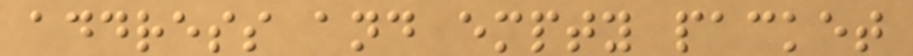address and empty packet
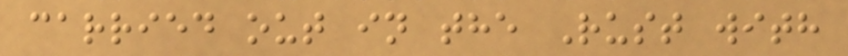carried out in the Rust with
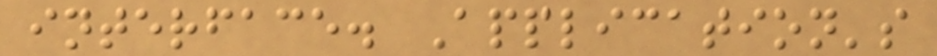interface. Application's
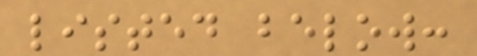listed below:
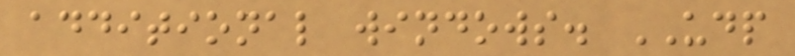additional windows. UDP
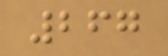267
